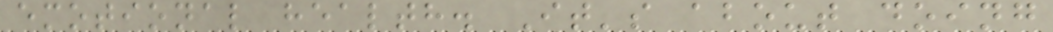emotional health. It's about doing
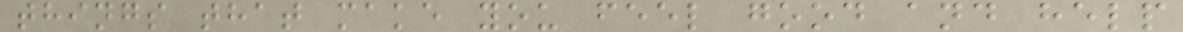things that make you feel good and help
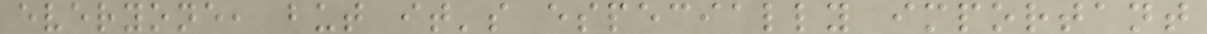everyone, but it's especially important
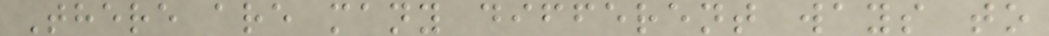There are many different ways to
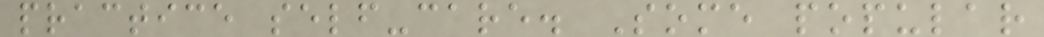practice self-care. Some popular
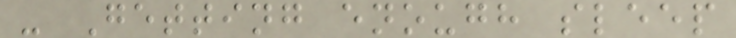- Getting enough sleep
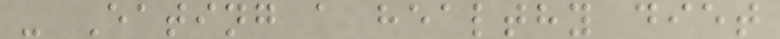- Eating a healthy diet
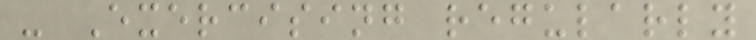- Exercising regularly
